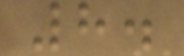8.
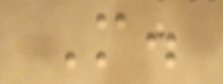M.
